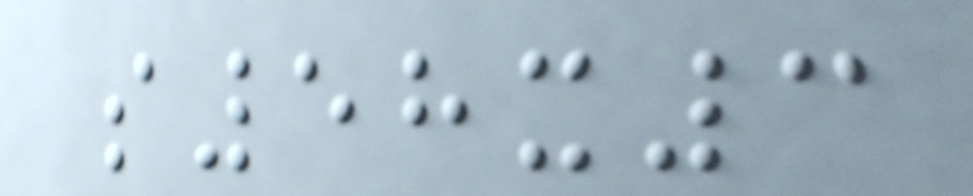s58x3
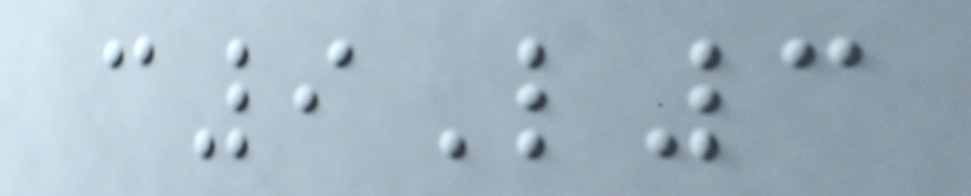c9L3
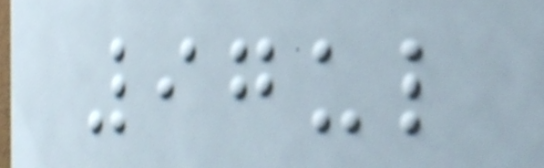97ul
